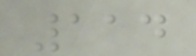114
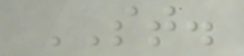ST.
